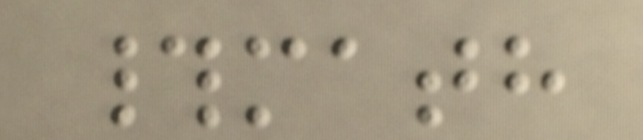#math
